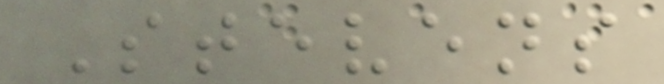Stevens
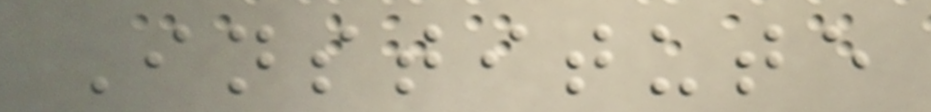Institute
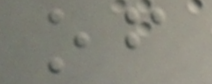of
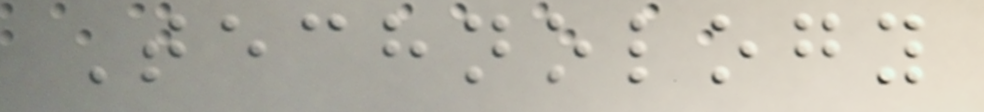Technology
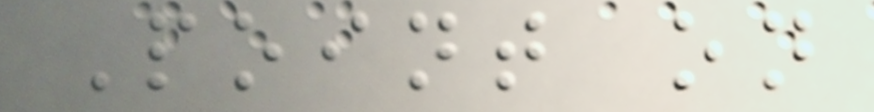Point on
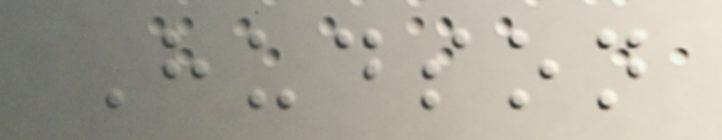Hudson
